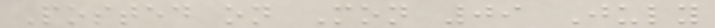Posted on Mon 09 July
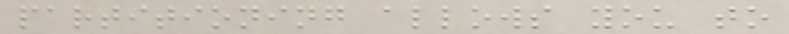partitioning allows you to
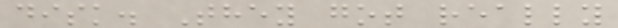disk. They got really
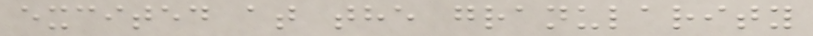excited at the granularity
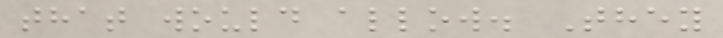that would allow. They
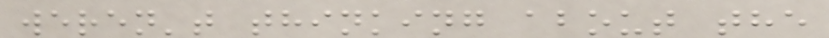weren't thinking about the
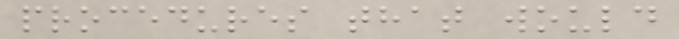procedures that would
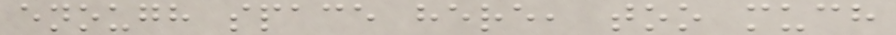enough space here, too much
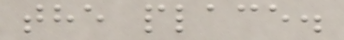the place.
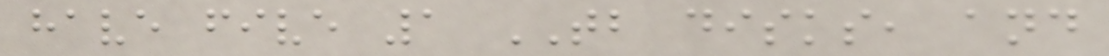have five 1 TB disks, and
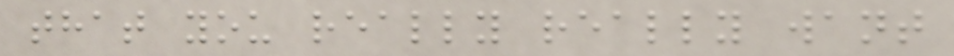that you really really want
